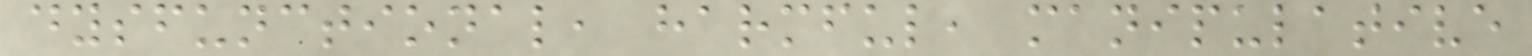dysfunctional, harmful, manipulative
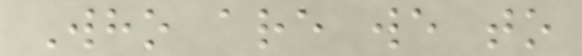Who are we to
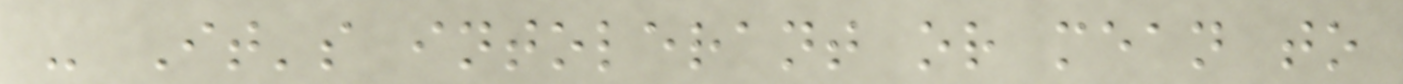- It's intolerant or mean to
